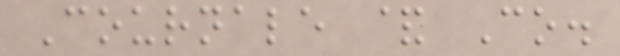Cournale & Co.
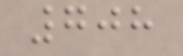708
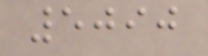5090
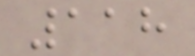118
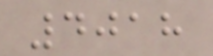4018
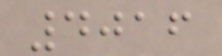4016
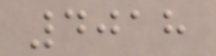4018
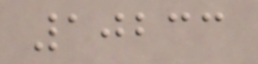10233
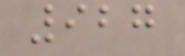927
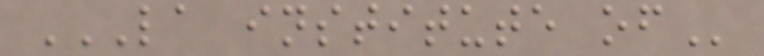LA INSTITUTE OF
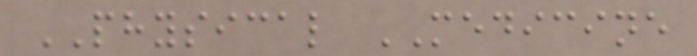PHYSICAL MEDICINE
